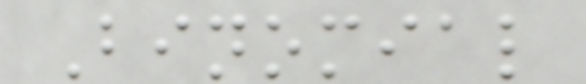Binomial
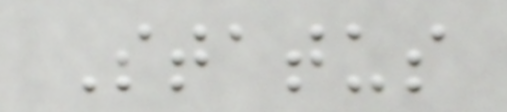Status
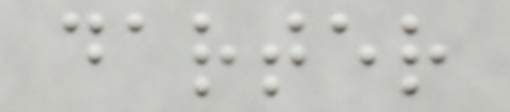darter
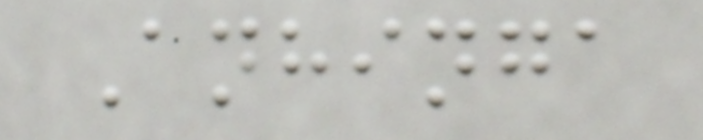Anhinga
